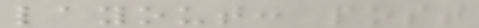layout: post
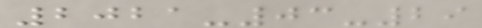2021-03-29
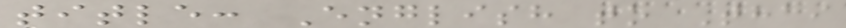title: English to Thai
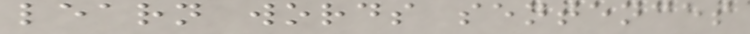learn words sentences
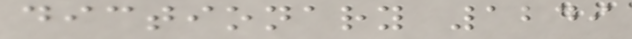dictionary 1249
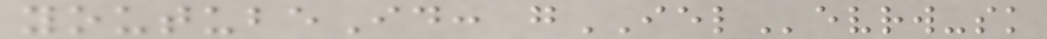youtubeId: gIELevrw-sk
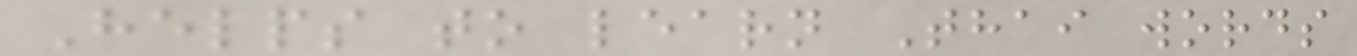Helps to learn Thai words
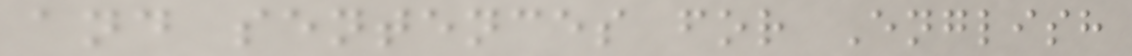and sentences for English
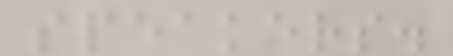speakers.
